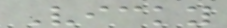Vicky
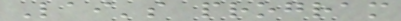Lai's program
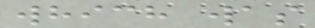which was
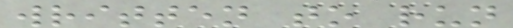written to run
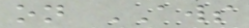on AWS
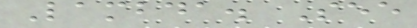Lambda. See
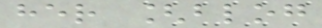her [blog
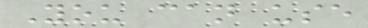You can use
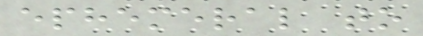ephemeral to
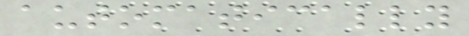automatically
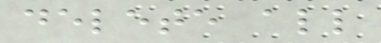delete all
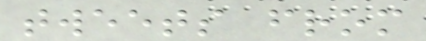tweets from
